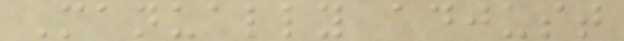Manually adjust
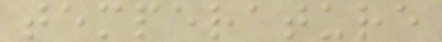temperature
